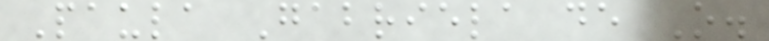Paula Gabriela de O.
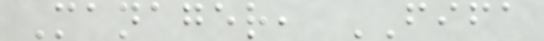Manager, FIFA
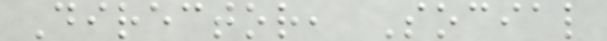Director, Social
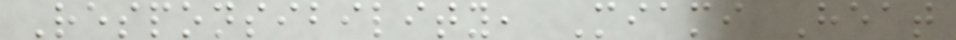Responsibility, Miami Heat
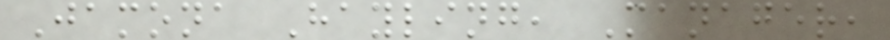Jamona Hayling, Manager,
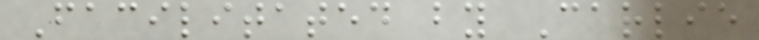Facilitated by Carlie
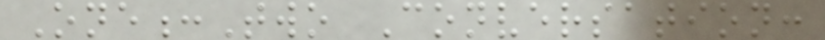One:Two Conversation:
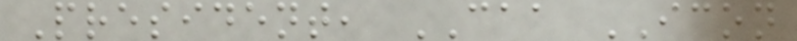President, CAA ICON
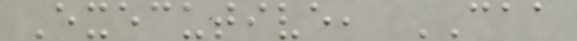Executive, CAA
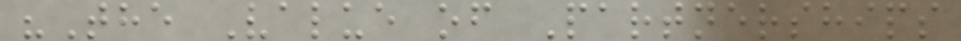"The Value of Partnerships
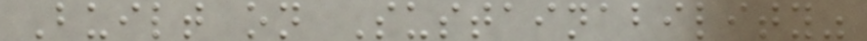Built on Sustainability"
